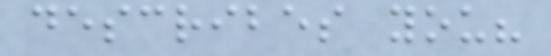describes you?
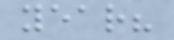year?
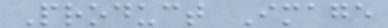Product Image
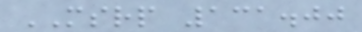MSRP 131.00
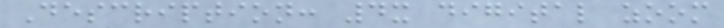Description: 4x digital zoom
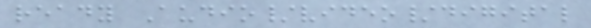ready Audio/video/digital
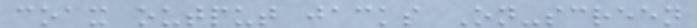coax output jacks On-screen
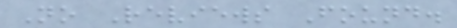No Reviews Found.
